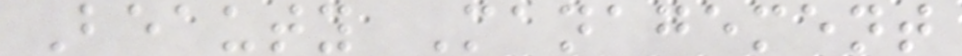Beauty Management
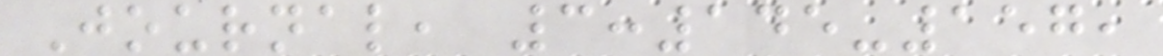Journal, 3:145-157,
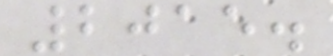2015.
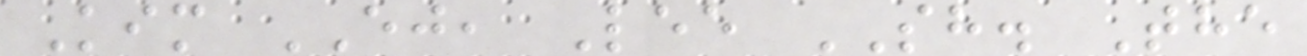Kim EJ, Lee SH. The
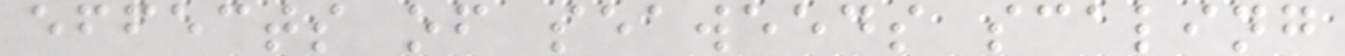effects of seaweeds scaling
